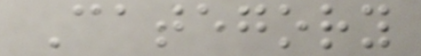Category
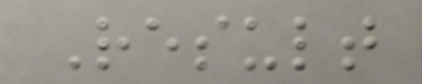Result
